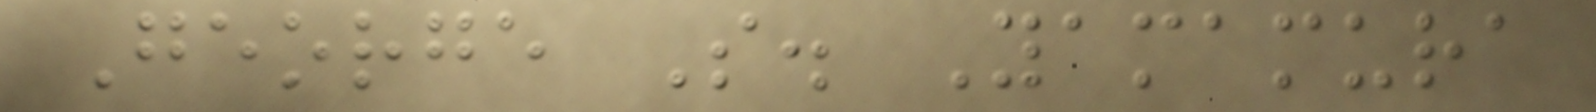George S. Yamamura
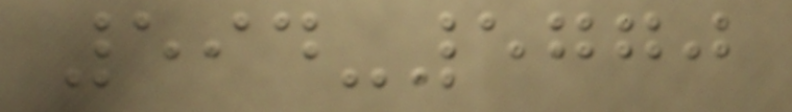594-5770
